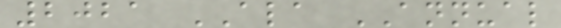2021 ALA ANNUAL
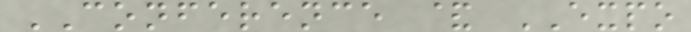CONFERENCE & EXPO
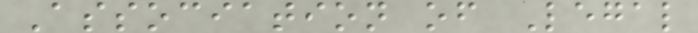Association of Legal
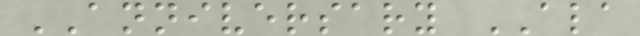ANNIVERSARY ALA
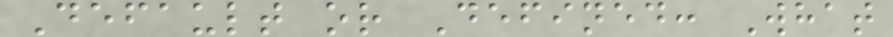Default or Defined: What
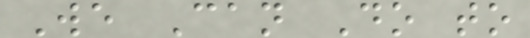We Can Do to
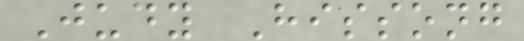Judy Hissong
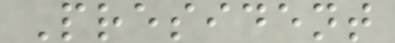President
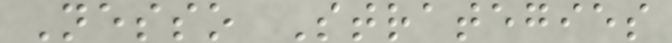Nesso Strategies
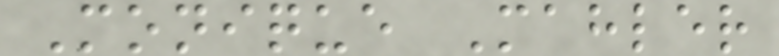Monique Mahler
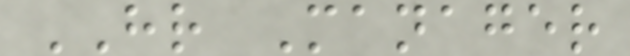HR Manager
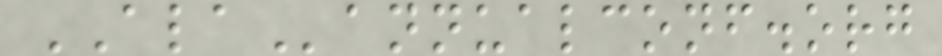ALAannualconf.org
